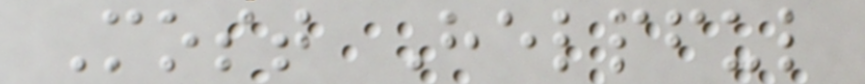Most Helpful
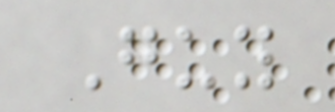Guy
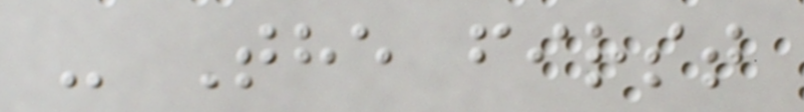- The first
